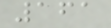161
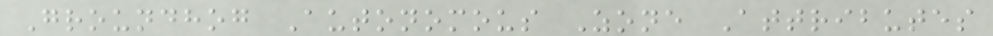Groundhog Autonomous Zone Attributes
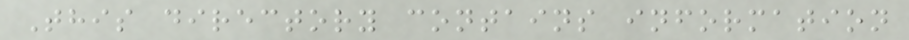This directory contains information
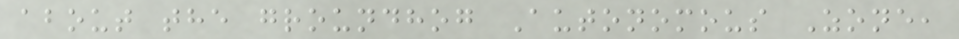about the groundhog Autonomous Zone,
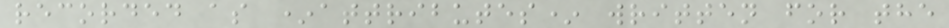recorded as *attributes* written for the
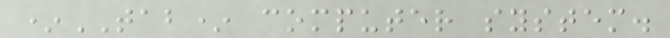*TAB* computer system.
